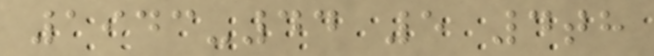1943-44 5 4th
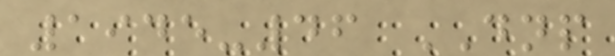1945-46 DNP
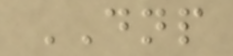DNP
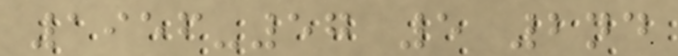1956-57 5 2nd
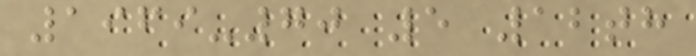1969-70 5 12th
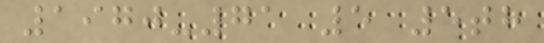1970-71 5 5th
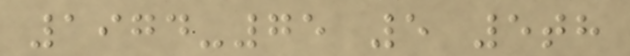1974-75 5 5th
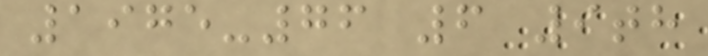1975-76 6 9th
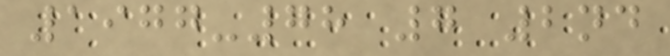1977-78 7 2nd
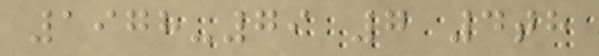1978-79 7 4th
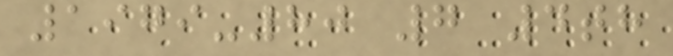1979-80 7 4th
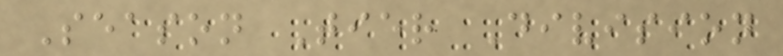Season Tier Division
